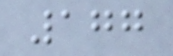177
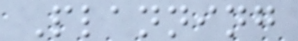Planning
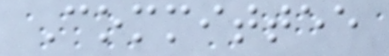Committee
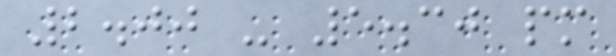2.00 - 5.30 pm
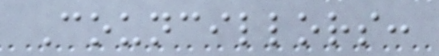Councillors:
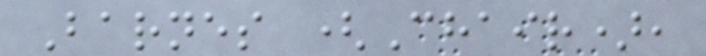Barnes (Chair),
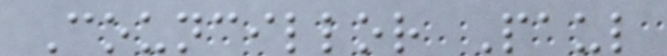Councillor Paul
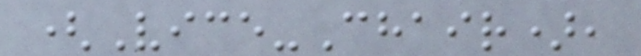(Vice-Chair),
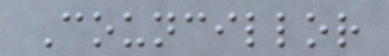Councillor
